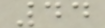44
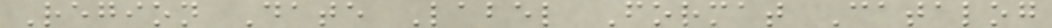Region Date Label Format Catalog
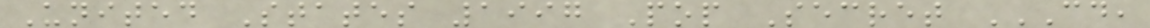United States 1997 Pop Secret CD,
